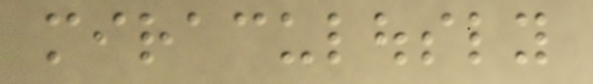miraculously
